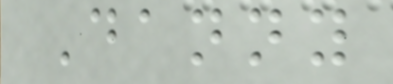Danny
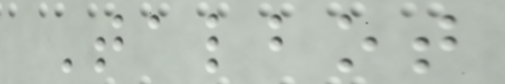Talbot
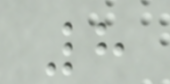8
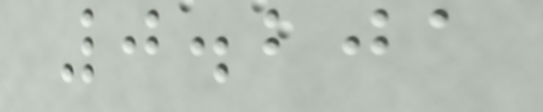0.201
